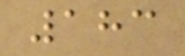183
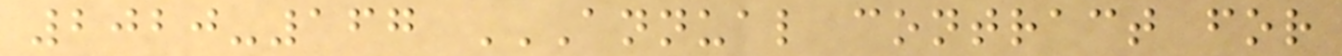2020-167 ANNUAL CONTRACT FOR
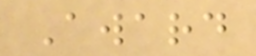Award
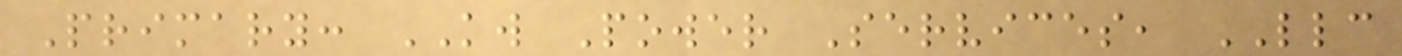Primary: KW Power Services, LLC
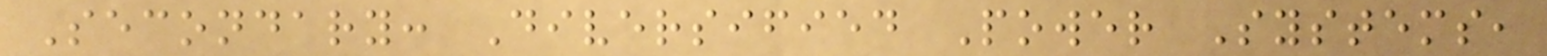Secondary: Diversified Power Systems,
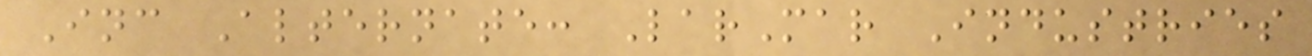Inc Alternate: LarMar Industries
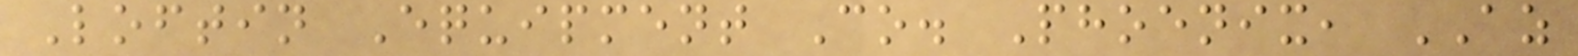Loftin Equipment Co. Phoenix, AZ
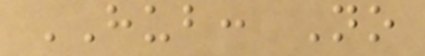HUB: No
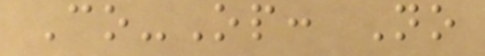Co-Op: No
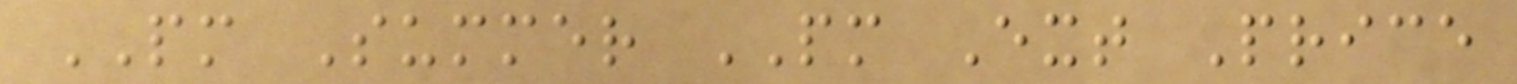PM Summer PM Ext Price
